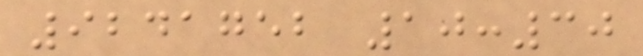9241752 10:30
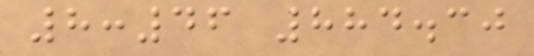8:46 884.30
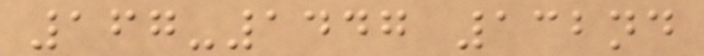167-1447 132nd
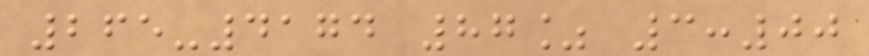265-4174 87% 3:00
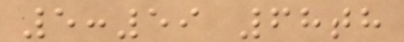5:59 68th
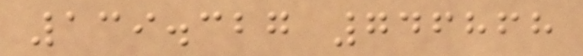139.327 746868
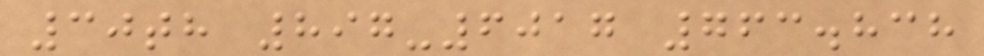30th 897-6017 763.838
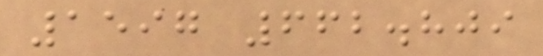1597 662.809
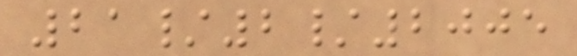21/2/2005
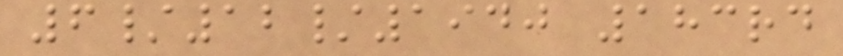6/12/1940 183rd
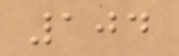104
